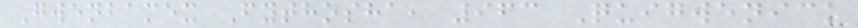Gwenbamex Fythosha, 963 Quigwenick
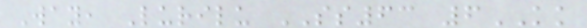Way, Lurilu SS63 6KK
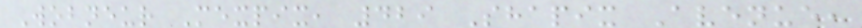Wobneur Mexpix, 429 Shapix Avenue,
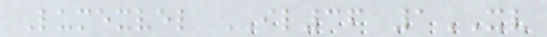Lumexvel IL36 1XV
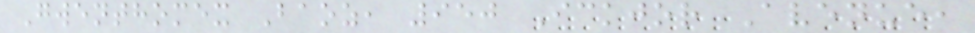Gwenthomex Baoz, 950 Ickjor Avenue,
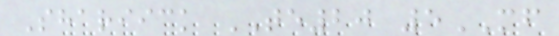Shariick TE20 5MF
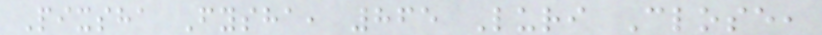Pixsha Fysha, 865 Luri Close,
